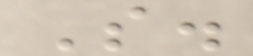S.
